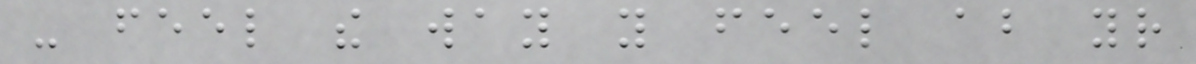- feel the way you feel about your
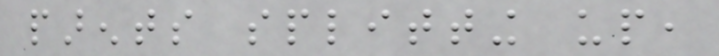parents splitting up,
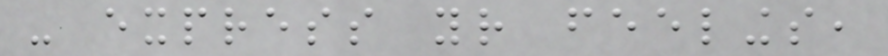- express your feelings,
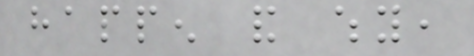happen and why,
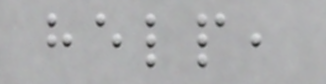help,
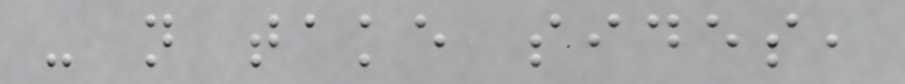- not take sides,
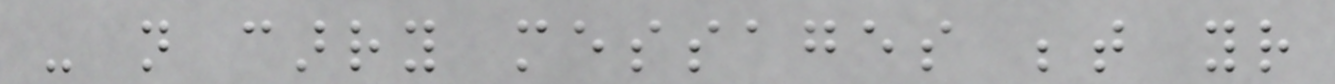- not carry messages between your
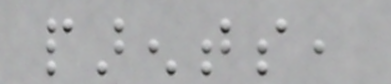parents,
